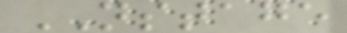NSTAGE
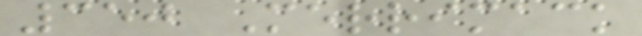350 Merrimack
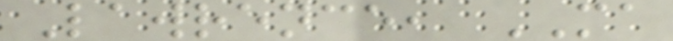Lawrence, MA
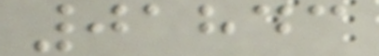01843
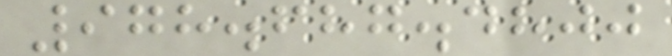978.687.4800
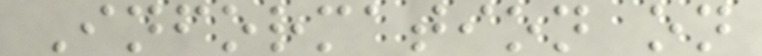Information on
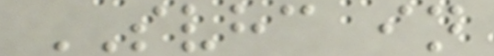SVHC in
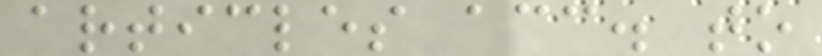articles acc. to
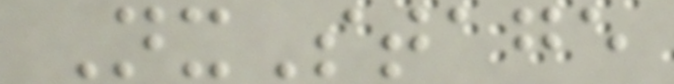NxStage
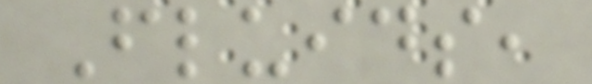Fluids,
